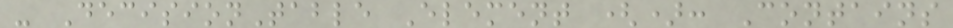- DecisionTable Element (): Contains
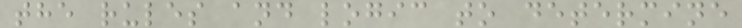the rules and logic to determine
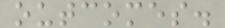outcomes.
